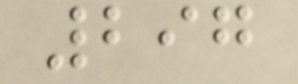297
